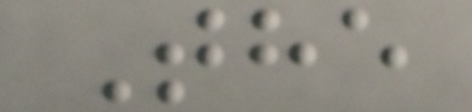The
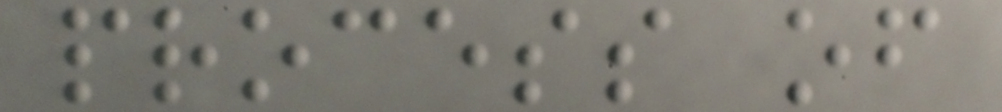process of
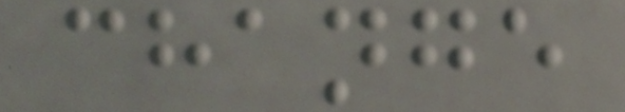change
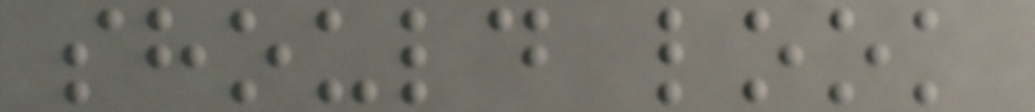should look
